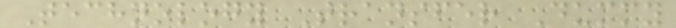Technology Transfer Dummy
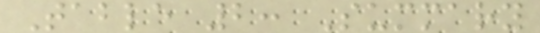Table 2: Summary
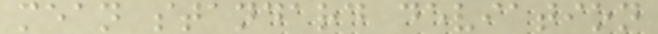mean standard deviation
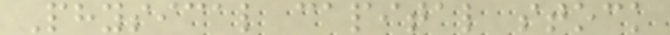Physical capital stock
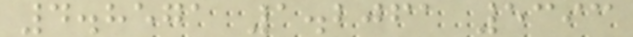4.8571 1.2061 5393
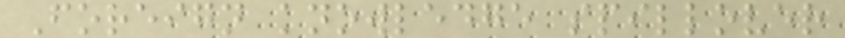Foreign knowledge spillover
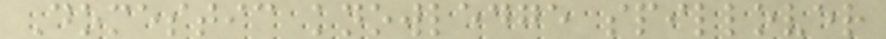Domestic knowledge spillover
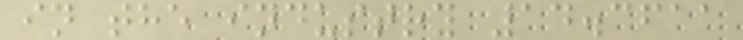in the industry 14.3611
